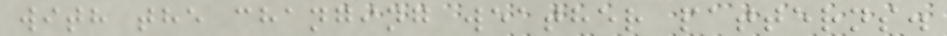with the changing weather patterns.
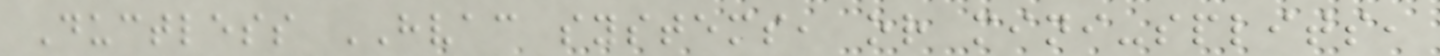Ductless HVAC systems, or mini-splits,
